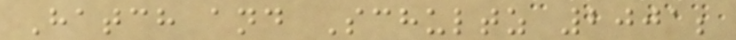Hatch and Schultz 2001;
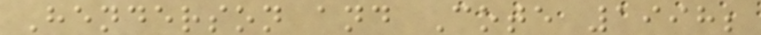Henderson and Cote 1998;
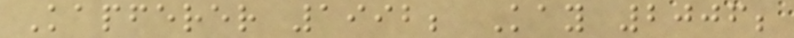Kapferer 1992; Kay 2006;
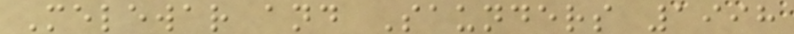Melewar and Saunders 1998
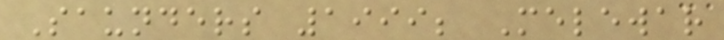Saunders 1999; Melewar
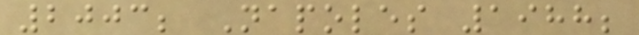2003; Napoles 1988;
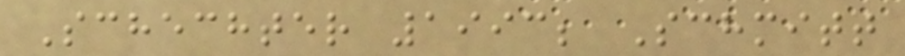Schechter 1993; Schmitt
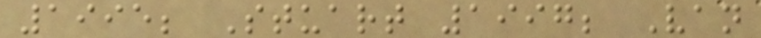1995; Stuart 1997; Van
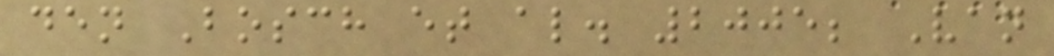den Bosch et al. 2005; Van
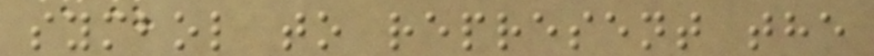symbol to represent the
